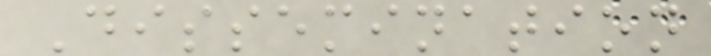Dissemination
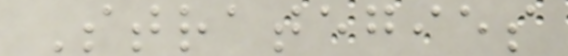Strategies
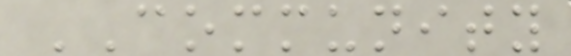COMMUNITY
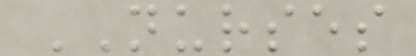NURSES
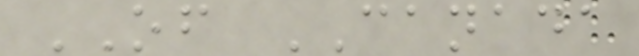OF CANADA
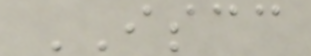ISCC
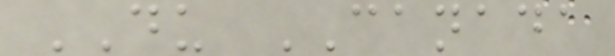DU CANADA
